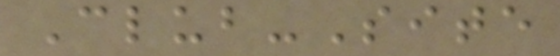Club-Site
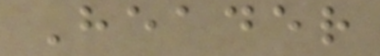Header
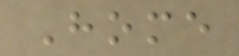Home
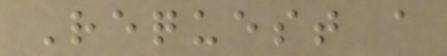Request a
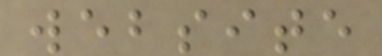website
